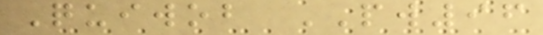Quiwob PW96
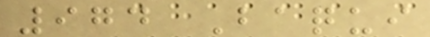974 Baqui
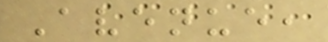Avenue,
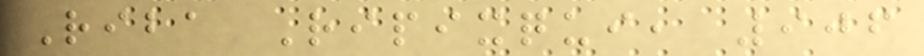Riba Ripixqui, 906
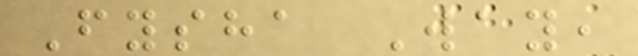Fysha Way,
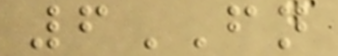6FN
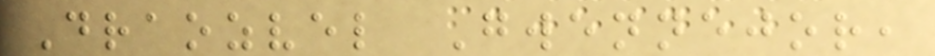Draozvel Gwennejor,
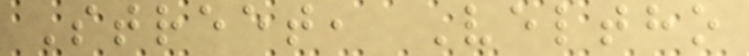Street, Veltho
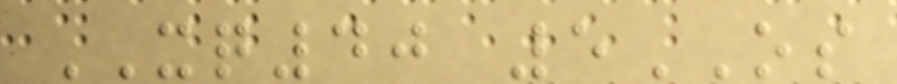XQ40 5OS
